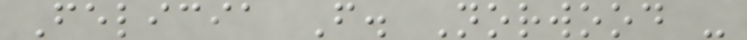Felicia F. Norwood -
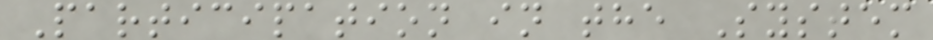Participation in the System
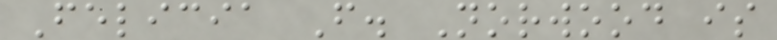Felicia F. Norwood is
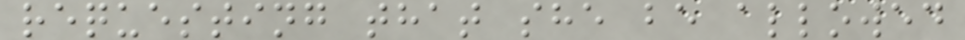requesting that she be allowed
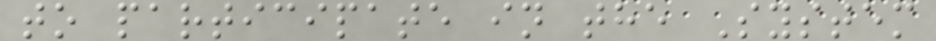to participate in the System
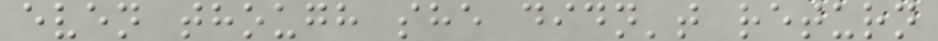even though she didn't return
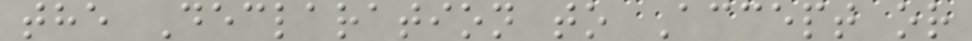the Declaration to Accept or
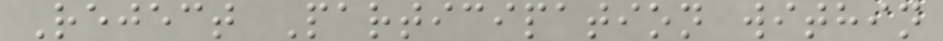Reject Participation within
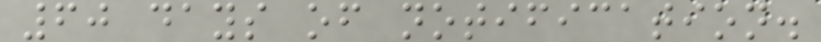60 days of notification.
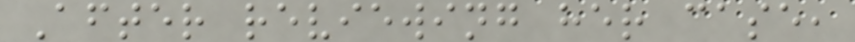After reviewing her case,
